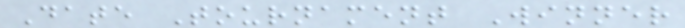Date Tournament Winner
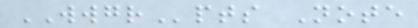WWGRpts Note
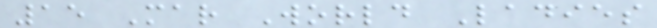15 Mar World Ladies
